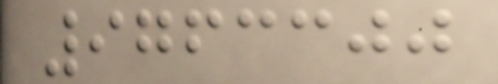9763300
